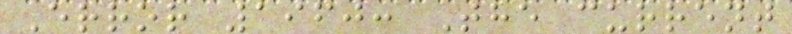Error 1960: The current
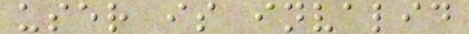user is invalid
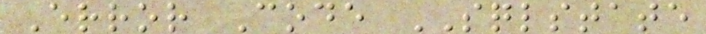Error Code SQLSTATE
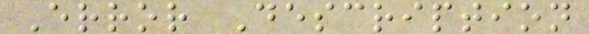Error Description
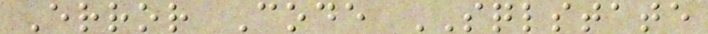Error Code SQLSTATE
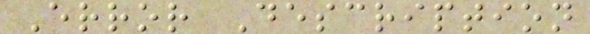Error Description
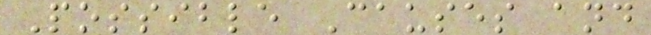Possible Causes and
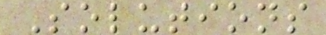Solutions
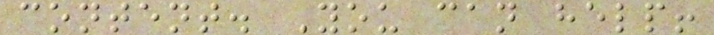content. You can help!
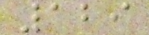129
